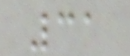31
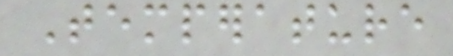Temperature
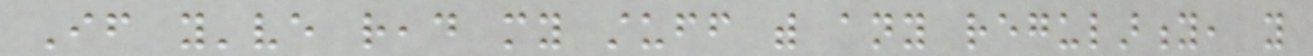If you've read my stuff with any regularity, you
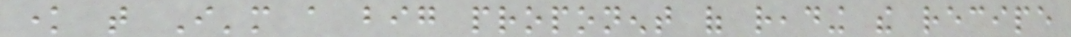know that I'm a big proponent of reading the recipe
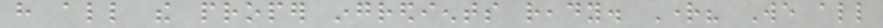have all the proper ingredients ready. Right? We all
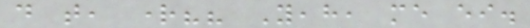do that, right?? Yeah, me either.
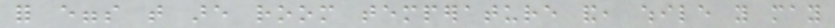for eggs that are room temperature and, while you may
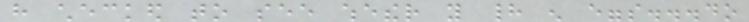have checked to see whether you had enough eggs...do
